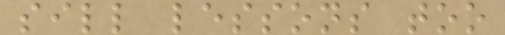sill lessons too
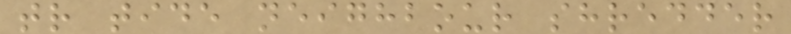tr tide neighbour shredder
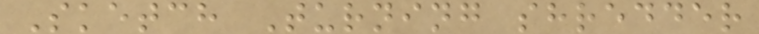Sketch Turning shredder
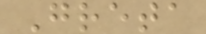Greta
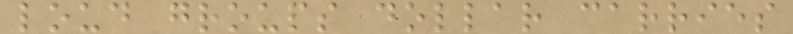loud groups dollar carries
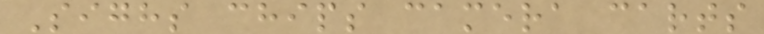Sighs chips camera carts
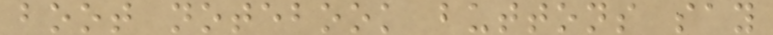boot notebook buttons say
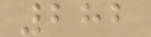282
